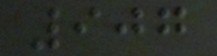907
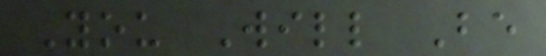You Will Be
